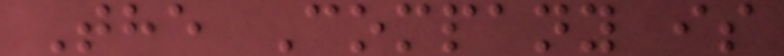The Company is
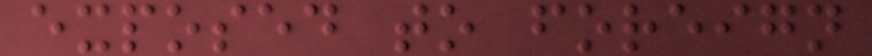exposed to foreign
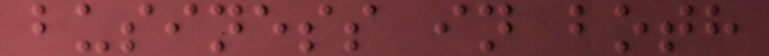business in both
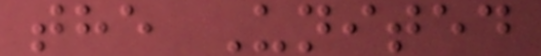the United
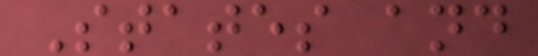States and
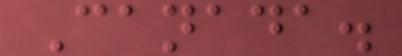Canada.
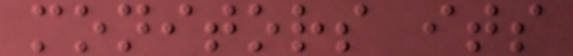monitors its
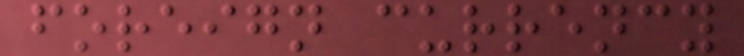foreign currency
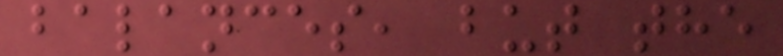balances, but the
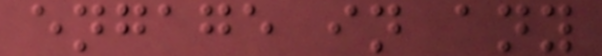engage in any
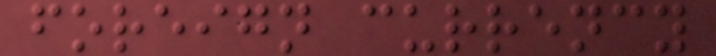foreign currency
